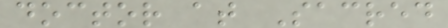doctor at Sacred
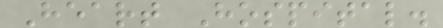Heart Hospital.
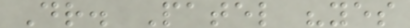Dr. Patel "yes
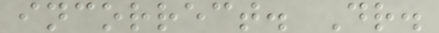incorrect. Dr.
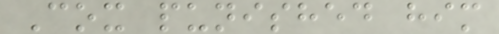Cox punished him
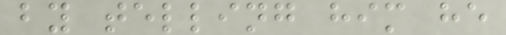by telling him he
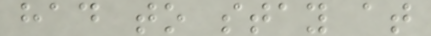had to stay at
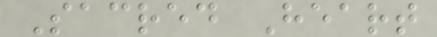Sacred Heart
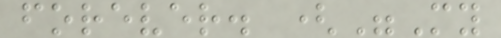forever. ("My
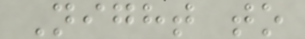Night to
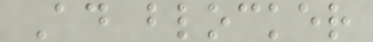Ad blocker
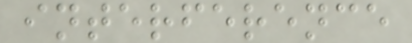interference
